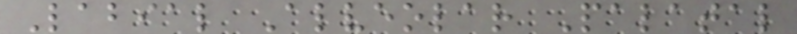Labial Alveolar Palatal
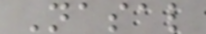Nasal
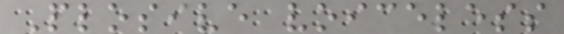Plosive voiceless
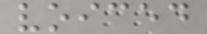voiced
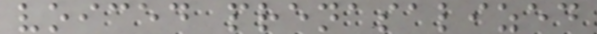voiced prenasalized
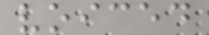voiced
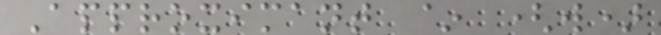Approximant ~ (w)
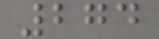274
